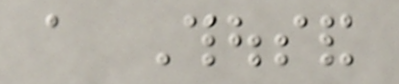a Thousand
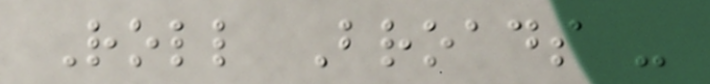Roll Broads -
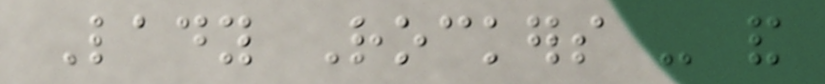Lady Rockers - and
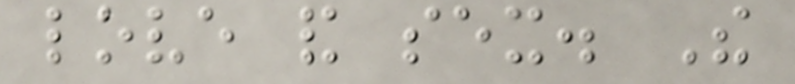love and sex. The
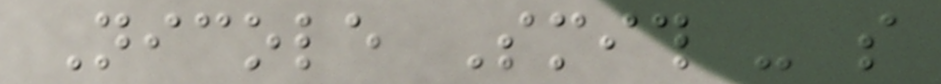Nicole Smith - so
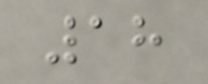18
